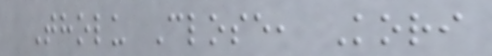Tholu Close, Kori
